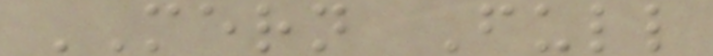MERN Full
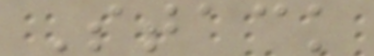Stack
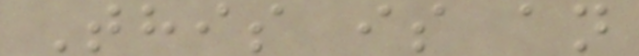This is an
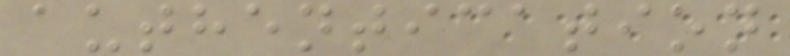authentication
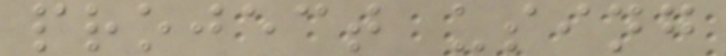project using
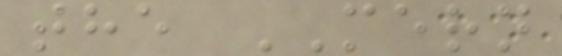the MERN
